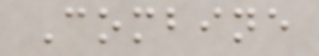Combine
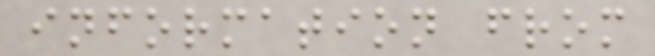information from
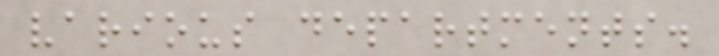various departments.
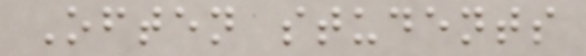Often students
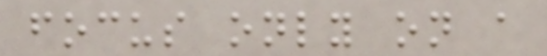focus only on a
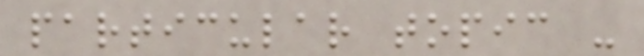particular topic -
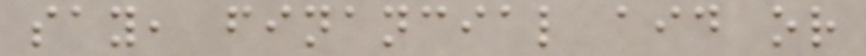say, financial aid or
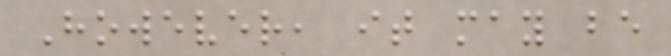However, it may be
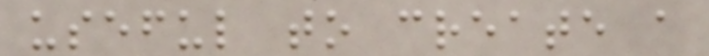useful to create a
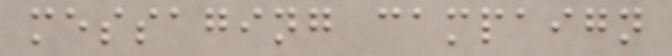messaging campaign
